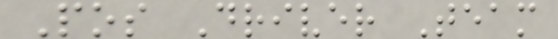Pos Driver Team
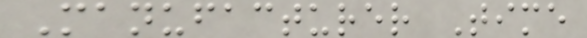Manufacturer Time
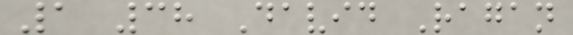1 38 David Ragan
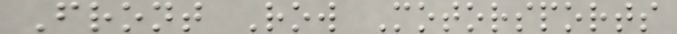Front Row Motorsports
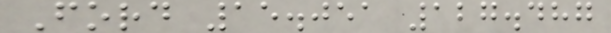Ford 15.051 127.487
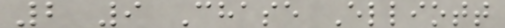2 9 Chase Elliott
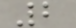2
